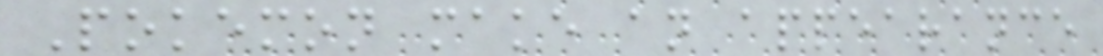Pokemon make an appearance
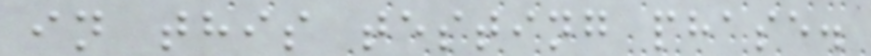in this testing phase.
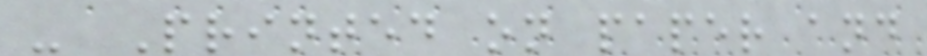- Printed on paper and
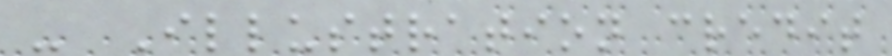- Illustration credit
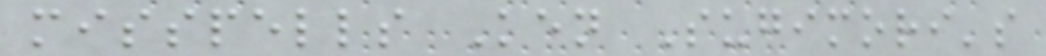misspells Ken Sugimori's
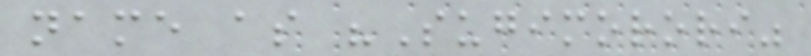name as "Sugimorori"
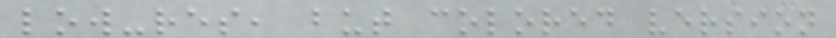low-res, but colored version
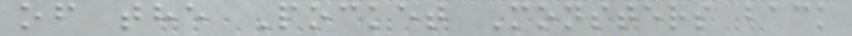of the Pocket Monsters back
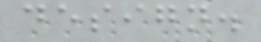design.
